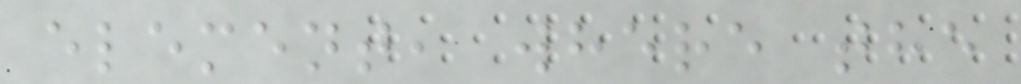element, where the
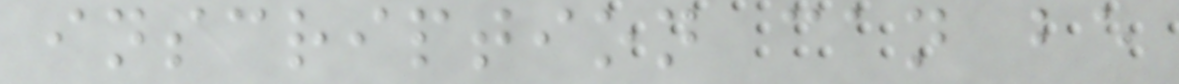inscription can be
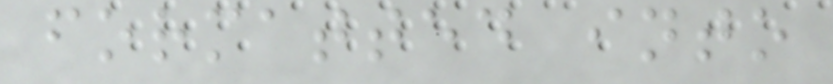formatted into
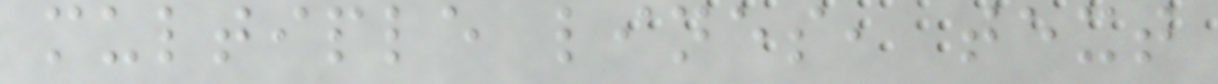multiple lines, text
